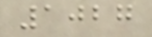1027
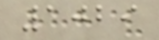1029
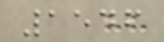1546
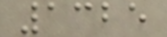1325
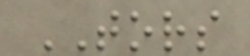TORS
